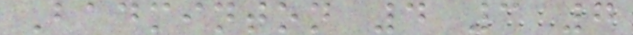Badminton 4 3 7
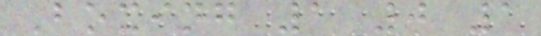Boxing 1 0 1
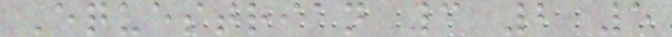Equestrian 3 2 5
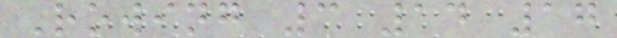Rowing 3 14 17
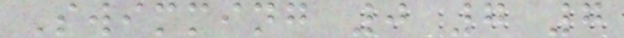Swimming 0 7 7
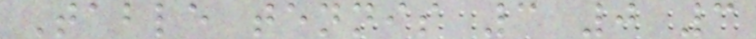Table tennis 3 0 3
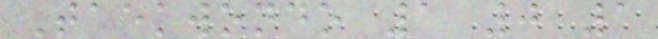Taekwondo 1 0 1
